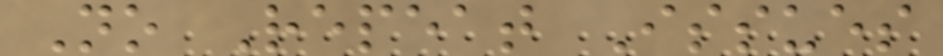No Repeat Issues
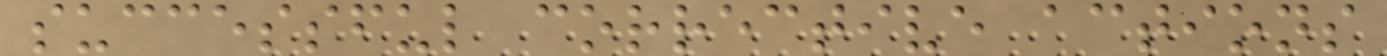successful corrective actions
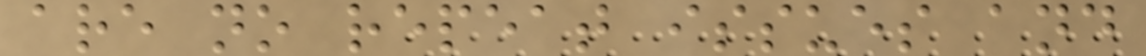are no repeat issues and
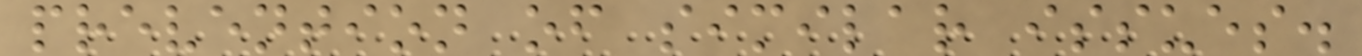prevention of similar issues.
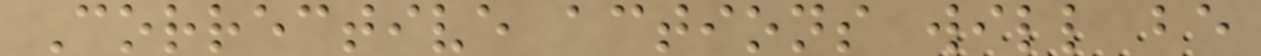Corrective actions will be
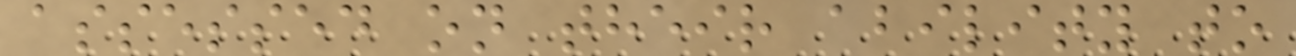assessed on their ability to
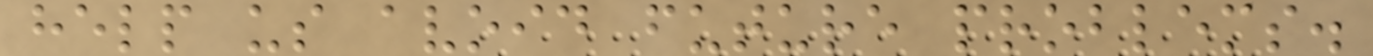help us avoid future problems.
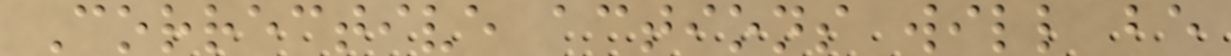Corrective actions will be
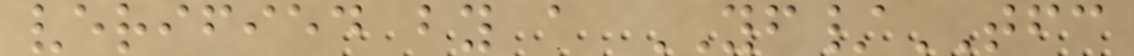verified by a YF/TFC
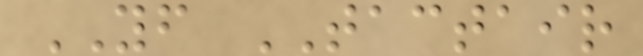YF TACTAIR
